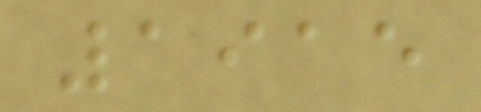1915
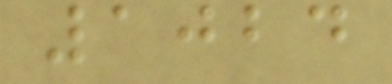1024
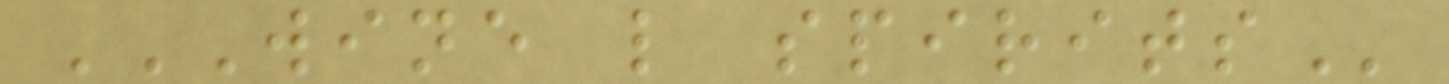WINE L SPIRITS
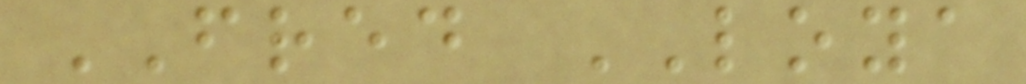FRED LOYA
